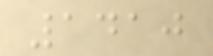1410
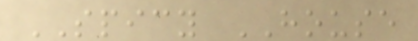SPICY HOUSE
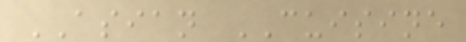ASIAN CUISINE
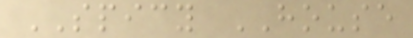SPICY HOUSE
